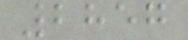2857
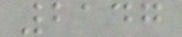2147
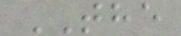THE
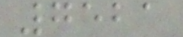7521
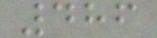486
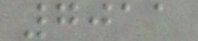7011
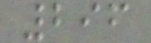296
